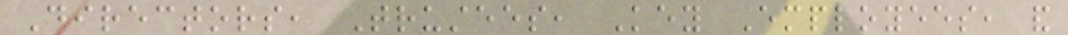Directors, Trustees, Key Employees, and
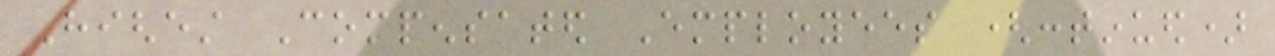Highest Compensated Employees (continued)
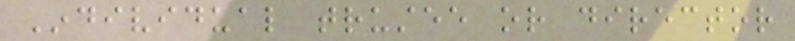Individual trustee or director
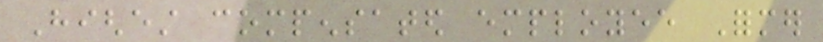Highest compensated employee Former
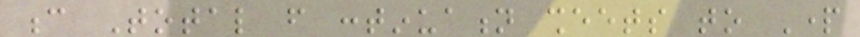c Total from continuation sheets to Part
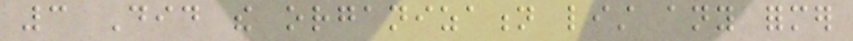3 Did the organization list any former
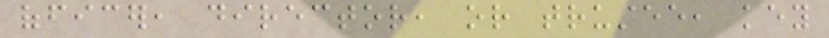officer, director, or trustee, key
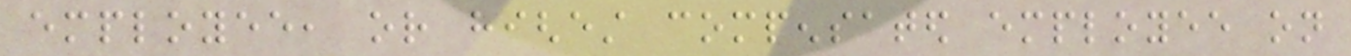employee, or highest compensated employee on
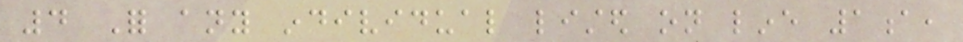4 For any individual listed on line 1a,
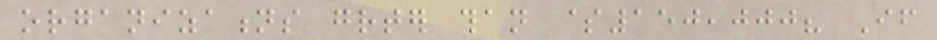organizations greater than $150,000? If
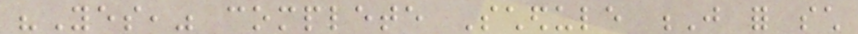"Yes," complete Schedule J for such
